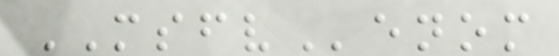MSFVenom
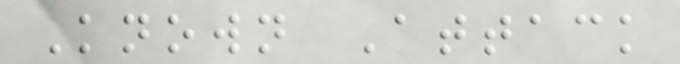Known Attack
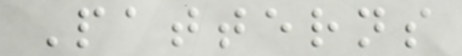Patterns
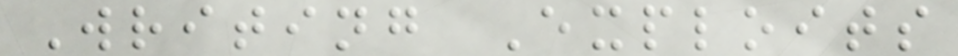Writing Exploits
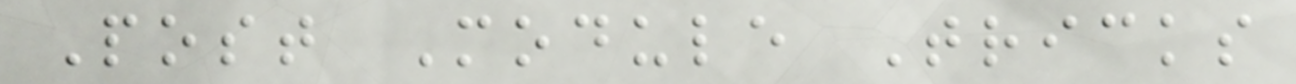Post Module Tricks
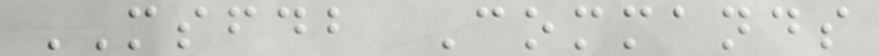MSFDB Commands
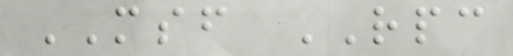MSF RPC
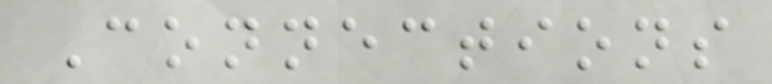Connections
